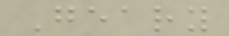Geary
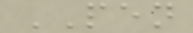PEN
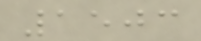1503
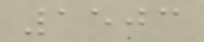1503
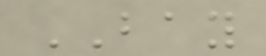BAY
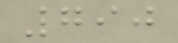790
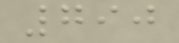790
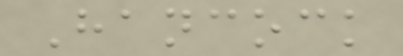Hancock
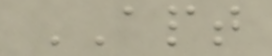APT
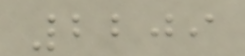2209
